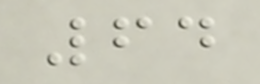64
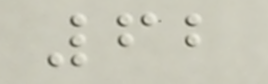62
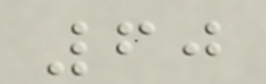60
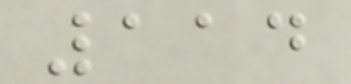114
